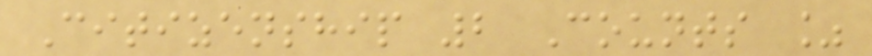Citizenship 2 Counts %
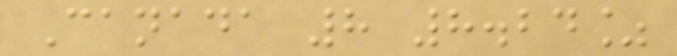Canada 8 8.24%
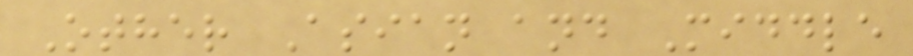Other Asian and Middle
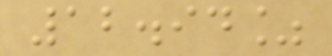12.94%
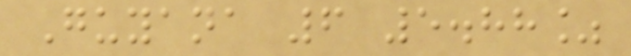Guyana 6 5.88%
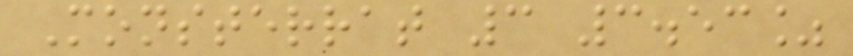Monsterrat 3 3.53%
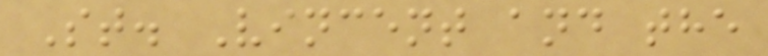St. Vincent and the
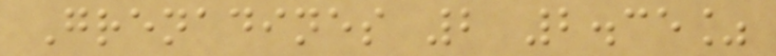Grenadines 2 2.35%
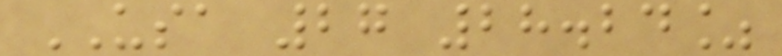USA 27 28.24%
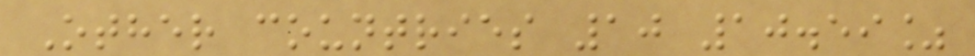Other countries 10 10.59%
